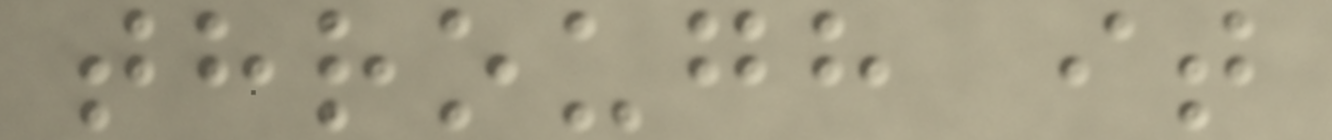through it
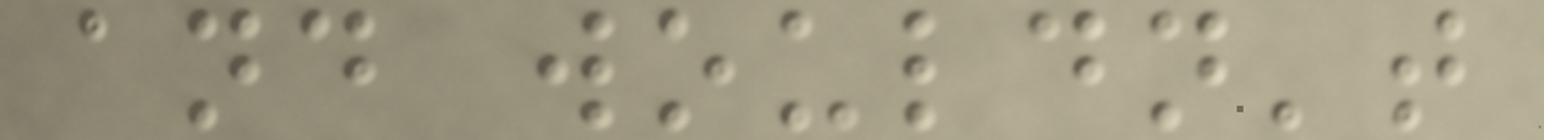and wouldn't
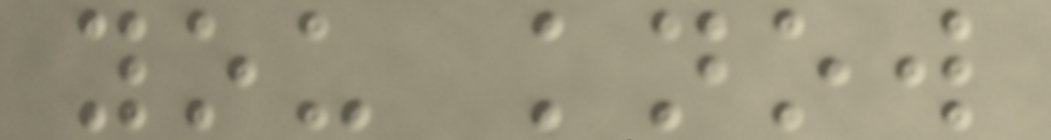you know
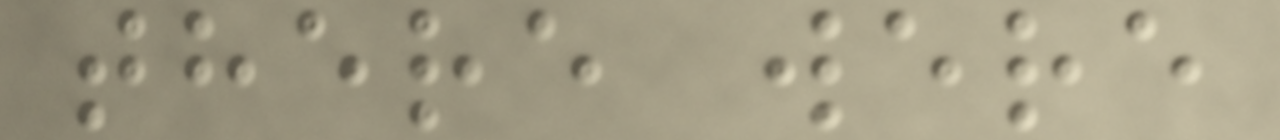there were
